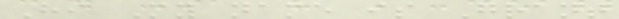Hi My name is Grant
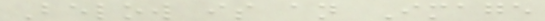Below is an Image
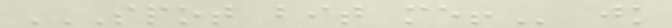SPOT BIT ME! jk
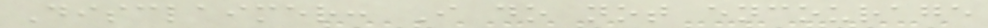Disclaimer: I do not encourage
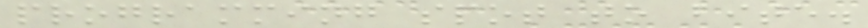programming spot to bite.
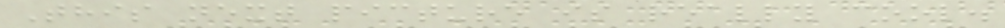This next picture is really cool.
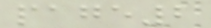page2
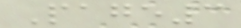Page3
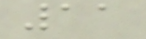11
